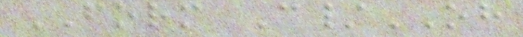FORM C/OH
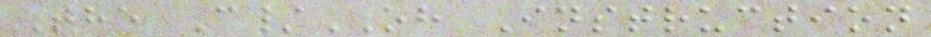The C/OH Instruction
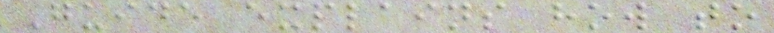Guide explains how to
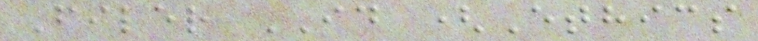Filer ID (Ethics
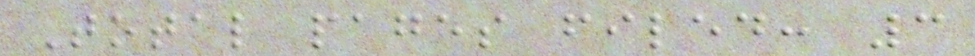Total pages filed: 3
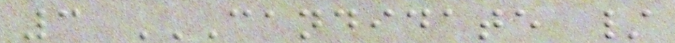3 CANDIDATE /
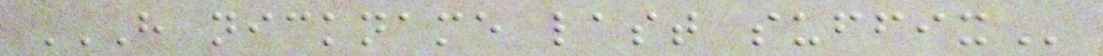H NICKNAME LAST SUFFIX
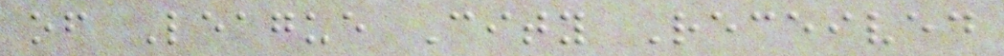of League City Received
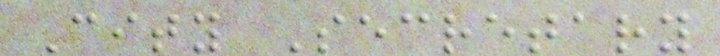City Secretary
